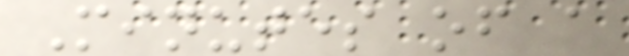Minutes of a
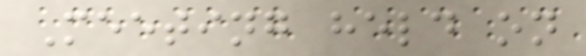Meeting held on
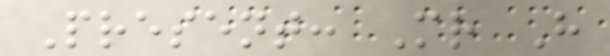Present: Mr H
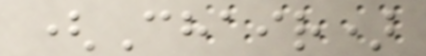(Chair)
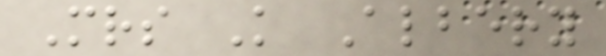Mrs K Albery
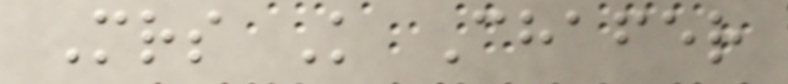Mrs K Chafer
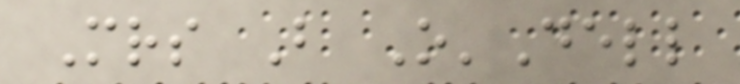Mrs B O'Dell
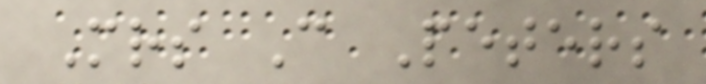Mrs C Peters
